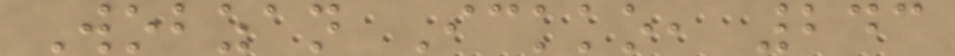Wobzan Ickko, 243
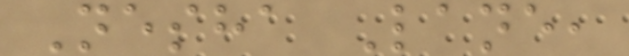Nesha Lane,
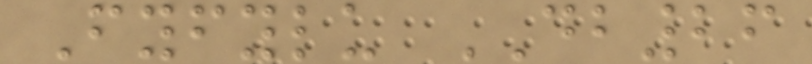Fyfylu DB26
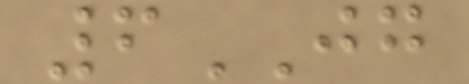6JG
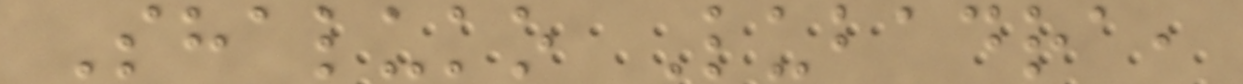Shaluko Lubadra,
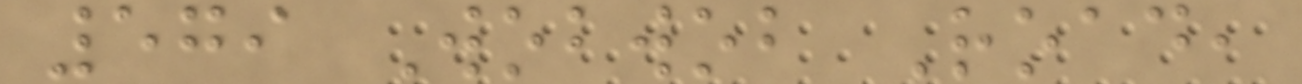579 Wobwob Road,
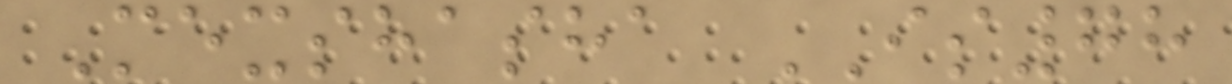Mexshasha IS78
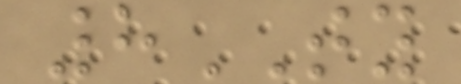8TY
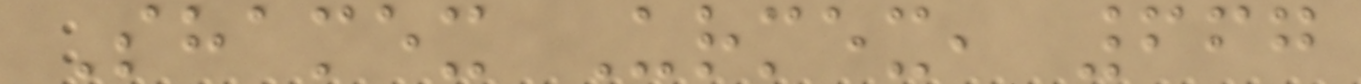Shamex Urmex, 667
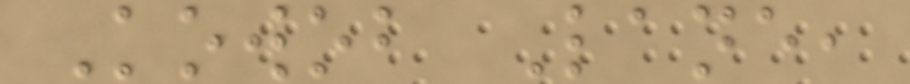Kowob Lane,
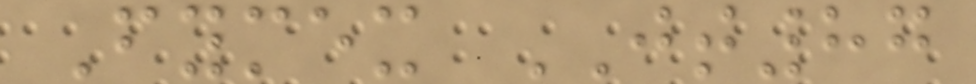Fymex JT87
